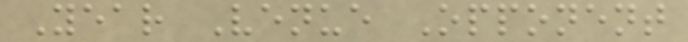Year Venue Opponent
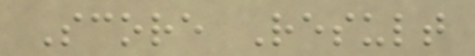Score Result
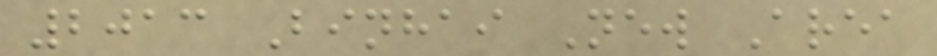2013 Binhai New Area
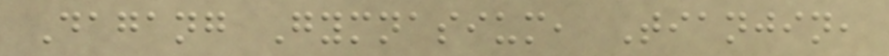Dagang Gymnasium, Tianjin,
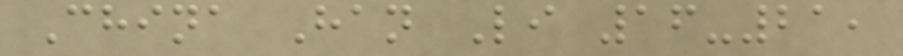China Han Li 16-21,
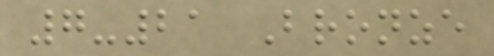7-21 Bronze
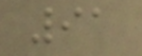91
